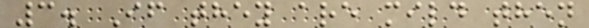3. If they are mild then
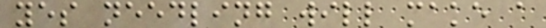yes needling will make a
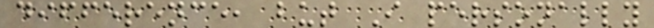difference, but I personally
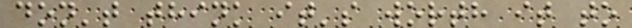don't think it's worth it to
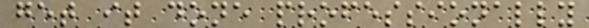get it done professionally
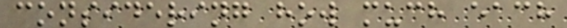considering how much each
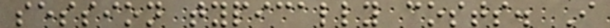session typically costs. I
